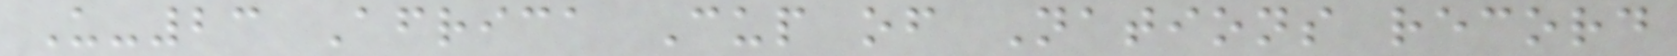U-23 Africa Cup of Nations record
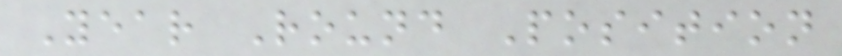Year Round Position
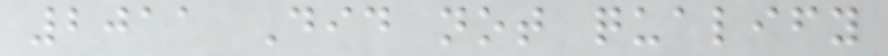2011 Did not qualify
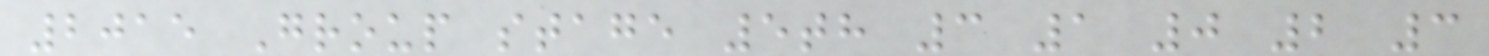2015 Group stage 5th 3 1 0 2 3
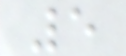5
